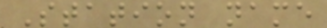Station name
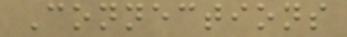Connections
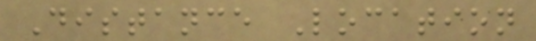Distance Location
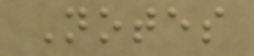Notes
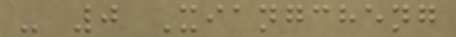- 0 Xiangcheng
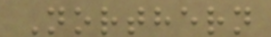Northern
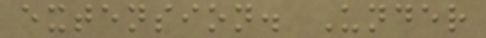extension. Under
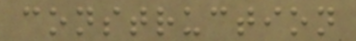construction
